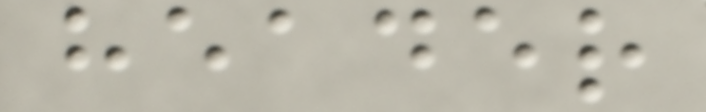header
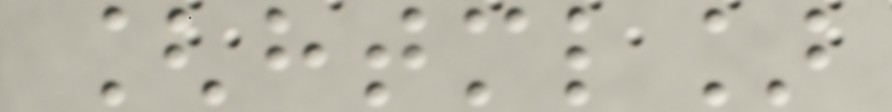[html]
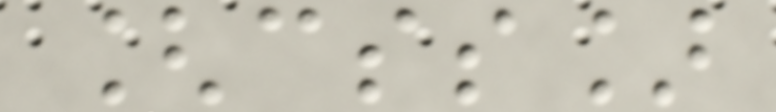[css]
